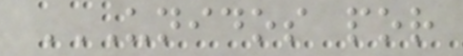UNIDOS POR
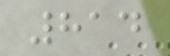814
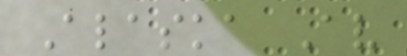Alaska Av
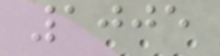1005
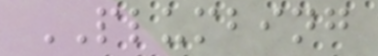PLUMBING
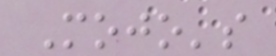Mojo's
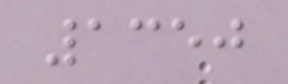1350
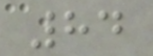84
